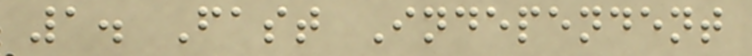1. Fast Independent
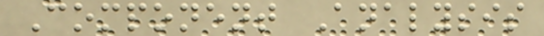Component Analysis
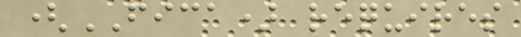(FICA) requires
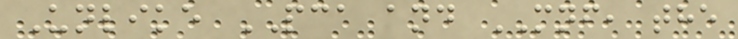Unlike PCA and MNF, the
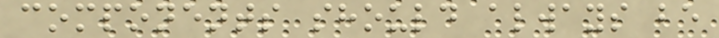components should always be
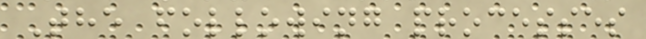The following processes
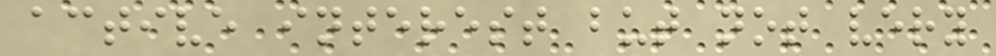active interest but not very
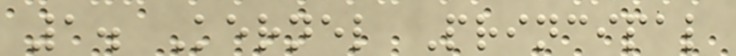1. Kernel Principal
